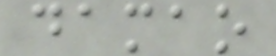damao
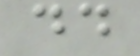dd
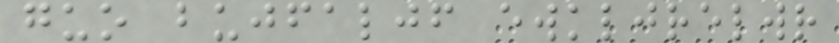guo bujfaljf ewkljrelwr
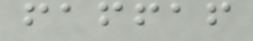faffaf
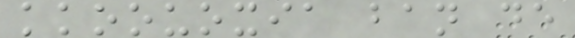kkoouoxia ban de
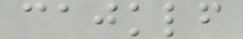cajklf
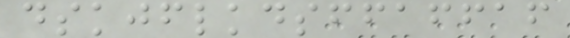dskjflkdsffaffaf
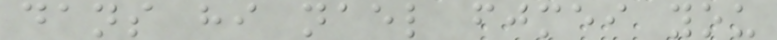dans hi nael fjmei you
